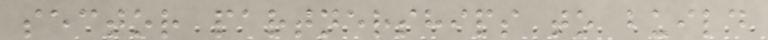sector partnerships to build
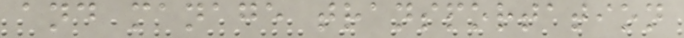and manage transportation
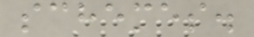schemes.
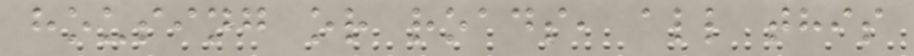housing or roads, all this
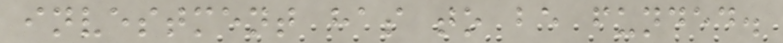investment has to be funded.
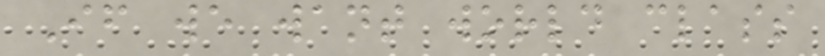If we want world class
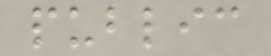public
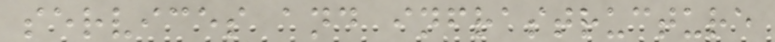services and infrastructure
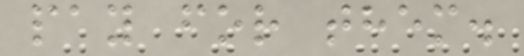pay for them.
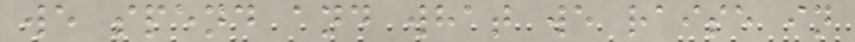we spend and what we raise in
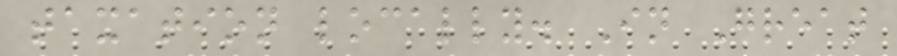taxation locally. In Great
